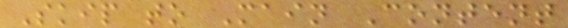Skip to Main Content
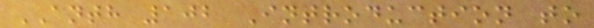ANTH 102 Introduction to
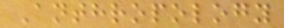Anthropology
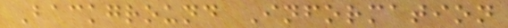Background Information
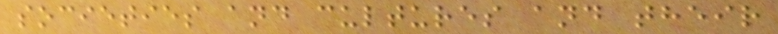societies and cultures and their
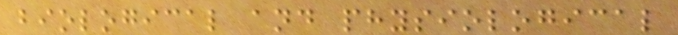biological and physiological
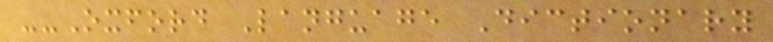--Oxford Language Dictionary
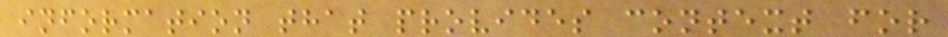information that provides context for
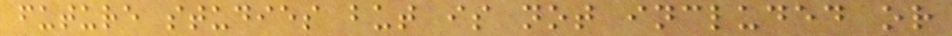future studies but is not included or
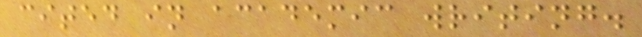cited in academic writing.
